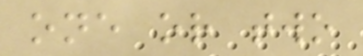one or two
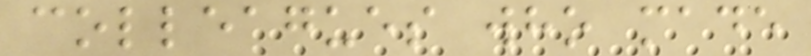colleagues who made
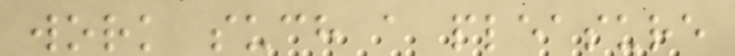work such a pleasure
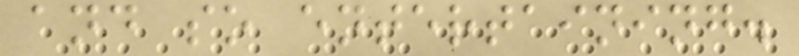and so entertaining.
